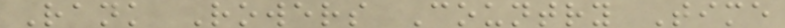Rank Rowers Country Time
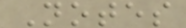Notes
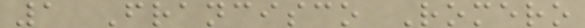1 Francisco Romero
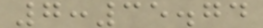7:35.74
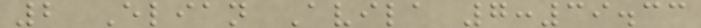2 Elian Avila 7:39.33
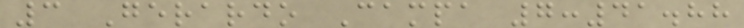3 Gerardo Campa 7:41.88
